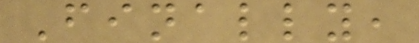Finally,
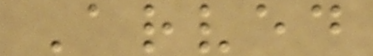Arved
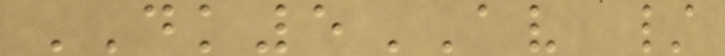DK5AV /
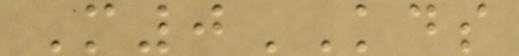M0KDS
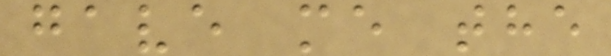gave me the
